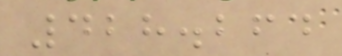428.264
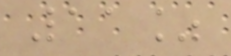11%
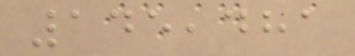145,481
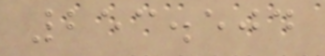253.504
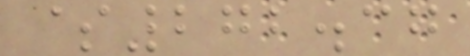$272.37
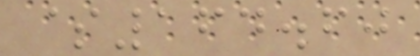$164.60
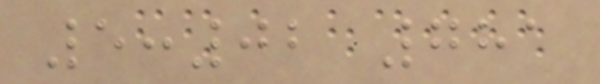5:02 781
